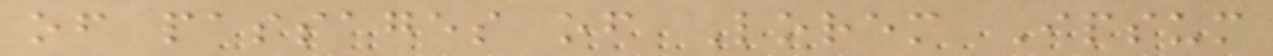of passages of Lorem Ipsum
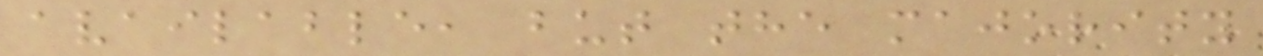available, but the majority
